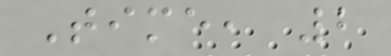Time, 2
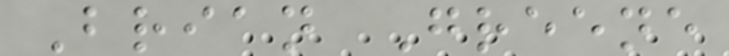Brian Greene
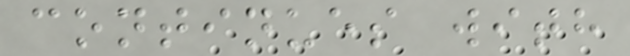continues with
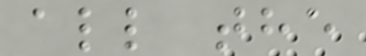all the
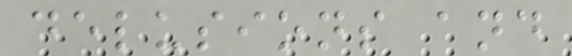delusions and
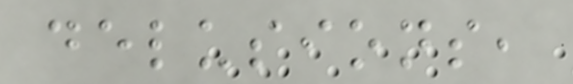delusions,
